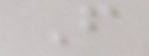From
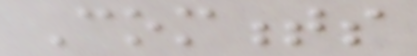Comments
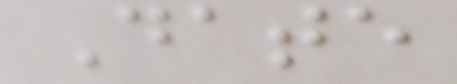Date
